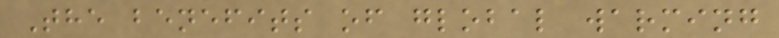The benefits of global warming
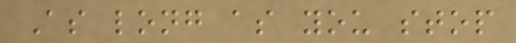As long as you stop
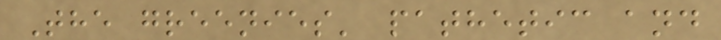The greenies' pathetic and
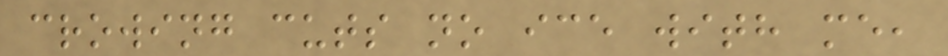crowing cuts no ice with me,
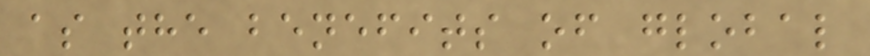as the benefits of global
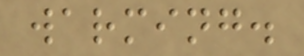warming.
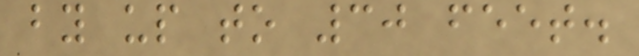by up to 30 feet.
